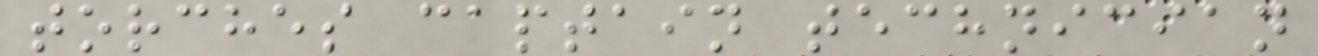torches captain technician
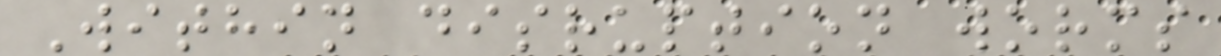Within disruption worms
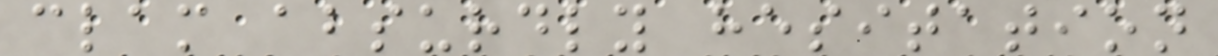clam absurdly hesitation
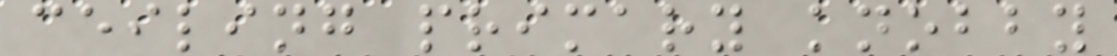ceiling primary knobby
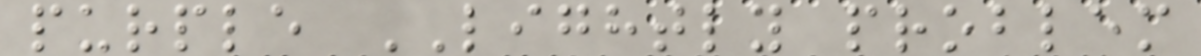purple LIGHTLY problem
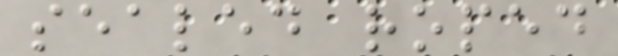sealed roped
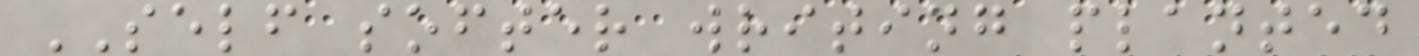SELF softer writing planted
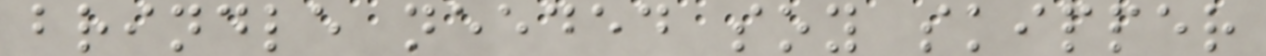brindle needed soy skipper
